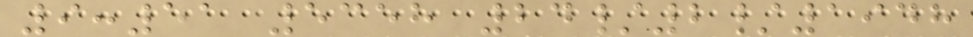9:51 5358 24/2/1948
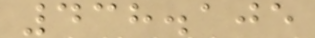438.105
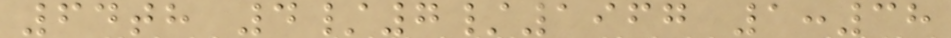64th 4/7/1967 1:38
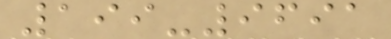199-9691
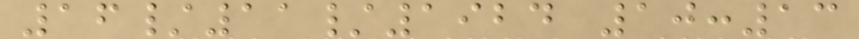16/11/1924 10:13
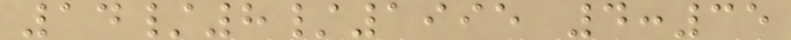14/8/1995 4:35
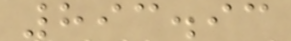893.93
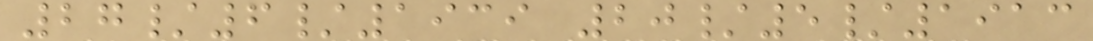27/6/1939 20/5/1913
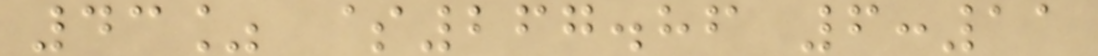43% $267.86 6:11
